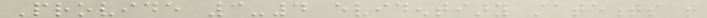Provide 3-4 evidentiary statements that
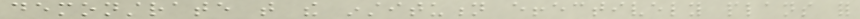demonstrate that the institution effectively plans for
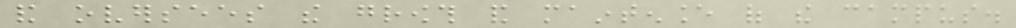and oversees the growth and maintenance of the campus.
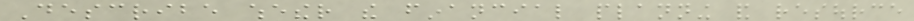Describe whether the financial planning and resource
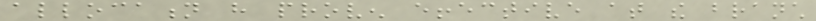allocation have proven effective at the branch
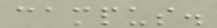campus.
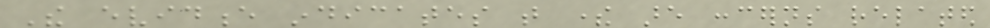The evidence indicates that there are concerns related
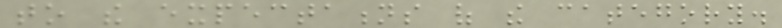to the expectations of the category.
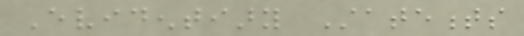Evidentiary Statements
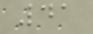41
